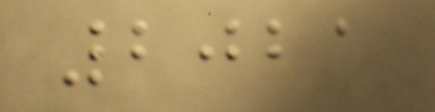2021
